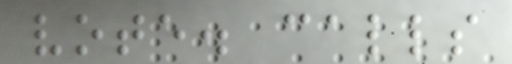vote. calls
